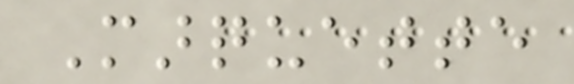Marquette
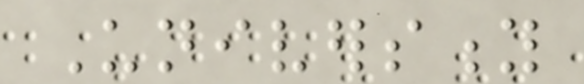University
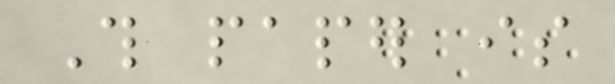This paper is
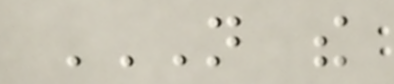NOT THE
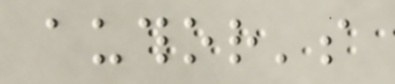author's
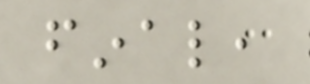final,
